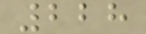228
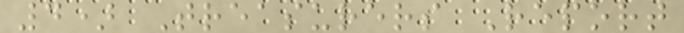4) Treasurers Report
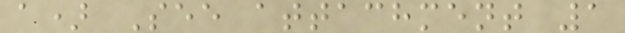a) See attachment 1
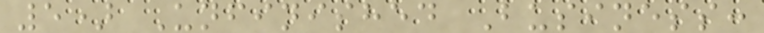5) Unfinished Business:
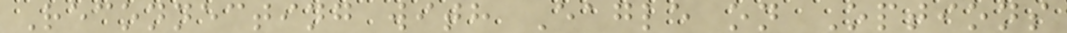Reconnecting with Eagle on Options
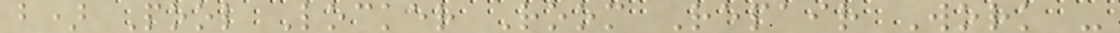b) Pool Locker Room Repair Work -
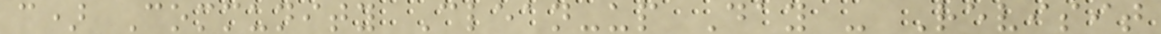c) Community Clean-up Day - Revisit
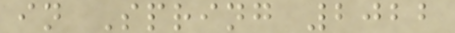in Spring 2022
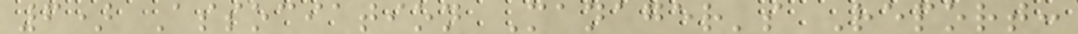6) Association Manager's Report:
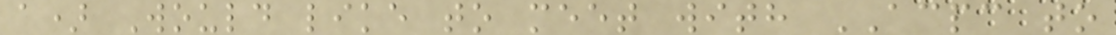a) Would like to meet with ACPC to
